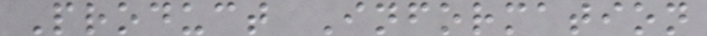Product Information
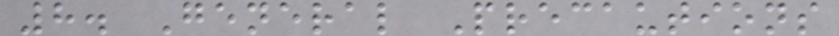8. General Precautions
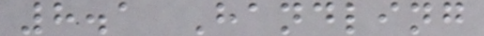8.1 Handling
